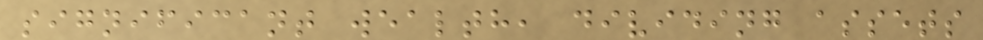significant wealth, dividing assets
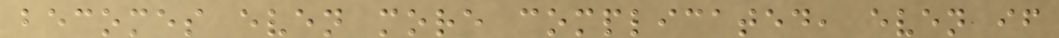becomes even more complicated, even if
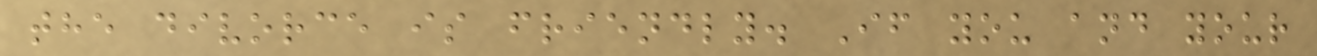the divorce is friendly. If you and your
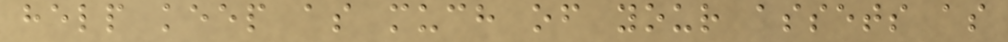help keep as much of your assets as
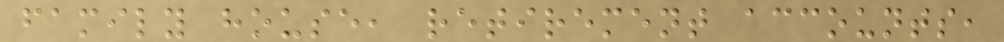family house, retirement accounts,
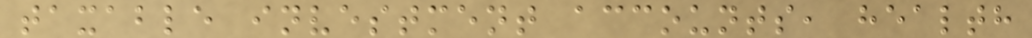taxable investment accounts, health
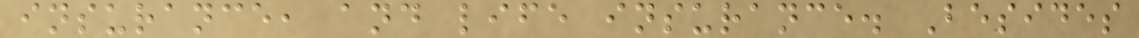insurance, and life insurance. Besides
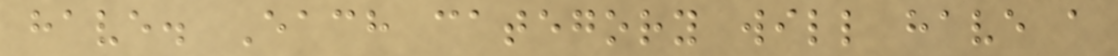have. Each category will have a
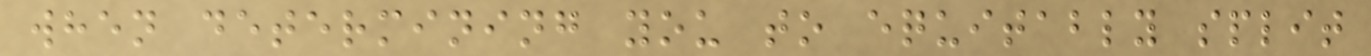when determining you to equitably split
